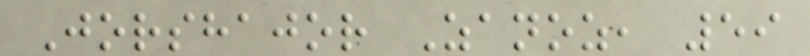Jorshajor Zanoz, 59
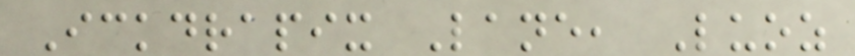Ickdrapix Lane, Luoz
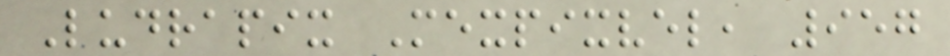Ludrapix Mexpixvel, 957
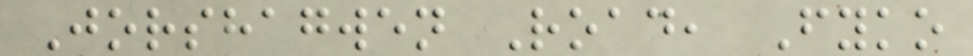Jorshagwen Road, Fyko
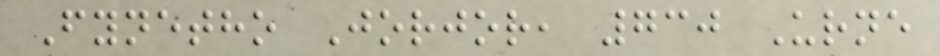Fynetho Jorjor, 730 Urne
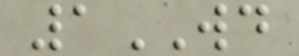1WD
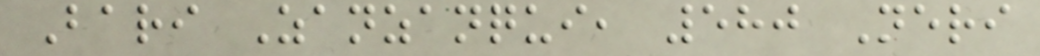Bari Zanzanqui, 580 Neri
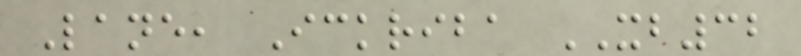Lane, Ickriba XB32
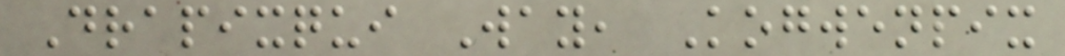Drapixqui Way, Kogwenpix
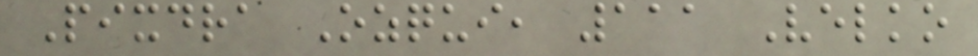Pixdra Ozqui, 111 Velko
